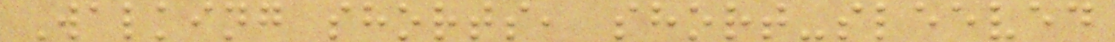Walking shorts, short-sleeved
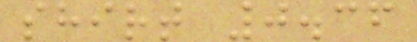shirt 0.36
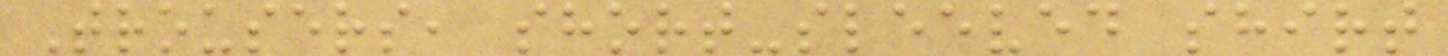Trousers, short-sleeved shirt
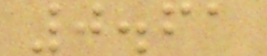0.61
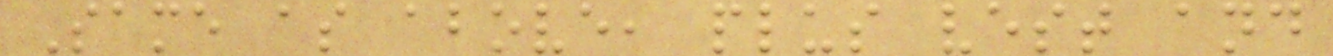Same as above, plus vest and
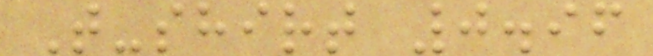T-shirt 0.96
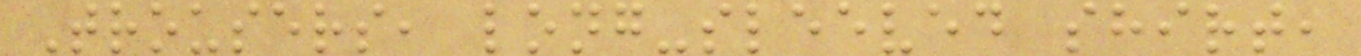Trousers, long-sleeved shirt,
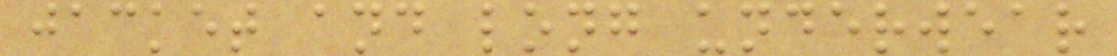jacket and long underwear
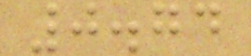0.74
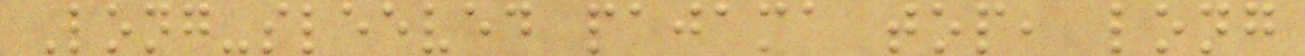Long-sleeved pajama top, long
